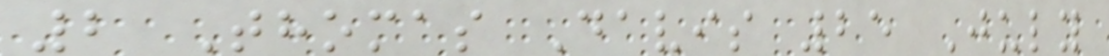2 Thomas Davis 25 July
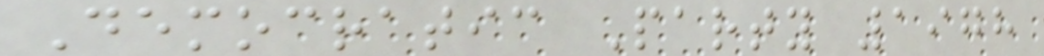Democratic Party 1978
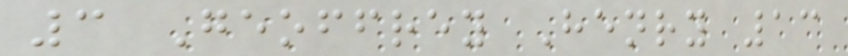3 Geoffrey Henry 13
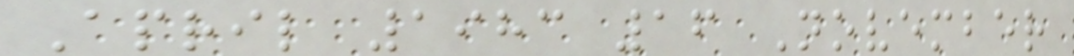April 1983 16 November
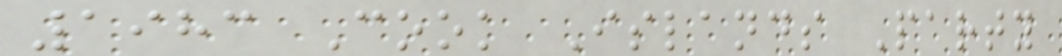1983 Cook Islands Party
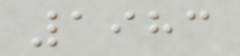1983
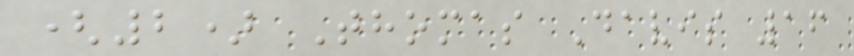(2) Thomas Davis 16
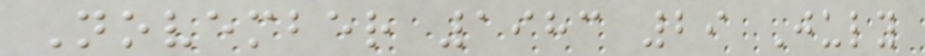November 1983 29 July
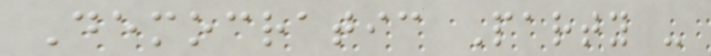Democratic Party -
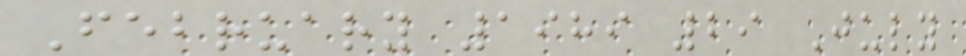February 1989 29 July
